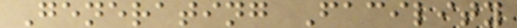Generating Facility
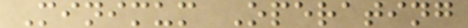Minimum Operating
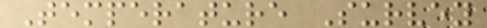Temperature Survey
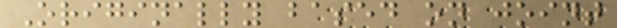Originally based on joint
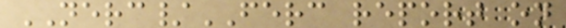NERC/FERC report on
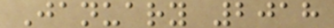January 2018
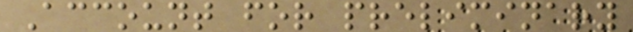Account for preliminary
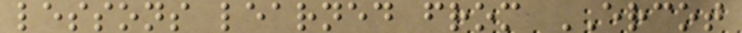lessons learned from ERCOT
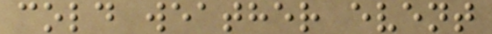cold weather event
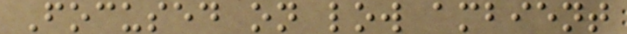Focused on low ambient
